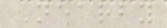Nearby
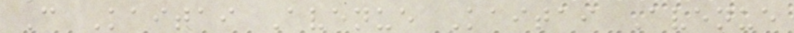C Kaitai Avenue Kaitai Avenue
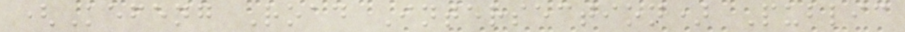(Kefeng Road Intersection) Public
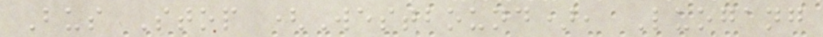Bus Stop (Westbound), Luogang
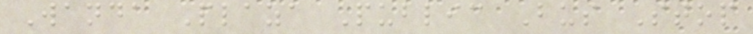Wanda Plaza Public Bus Stop
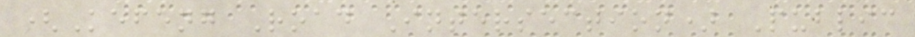(Kefeng Road Intersection) Public
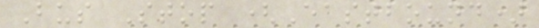Bus Stop (Eastbound)
